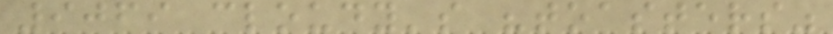9069 cloudy's "toasters"
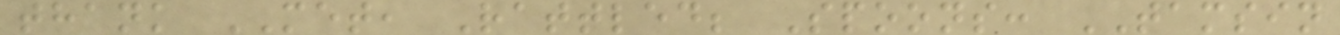thank MET, Rattled; Spoons: TAMSIN
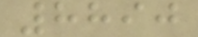8890
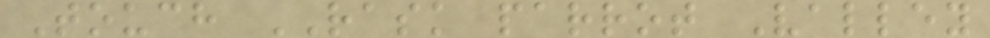Touch RASK parrot Valley
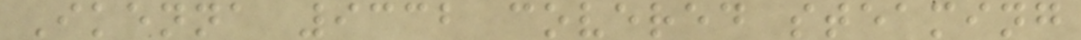Ikenna 9332 covered steaming
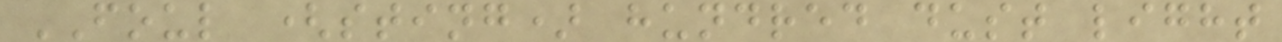FOUL (sting) hundred dust light
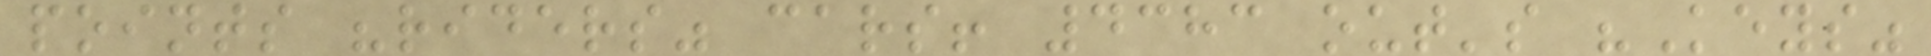points "riders" cars! 4383 out's "Keys"
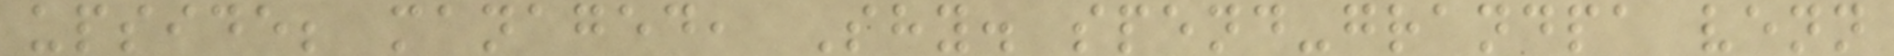upside; managed, Shy. spend-grandpa venn
